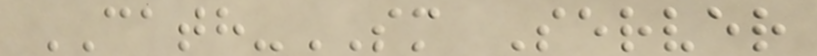CATH-SM Server
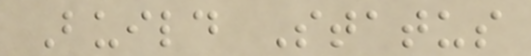Build Status
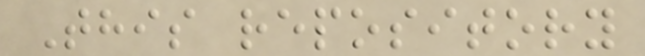This repository
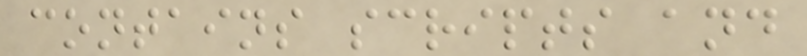contains scripts and
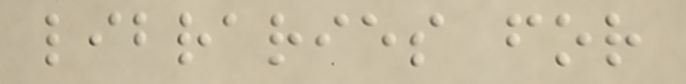libraries for
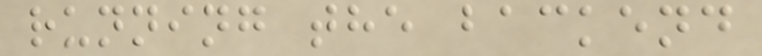running the backend
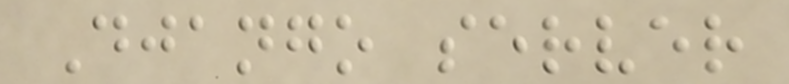Django server
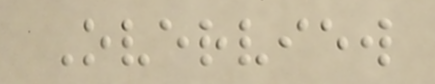Overview
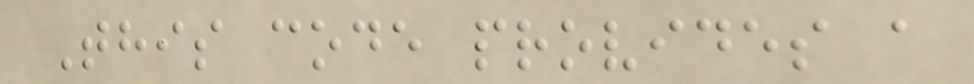This code provides a
